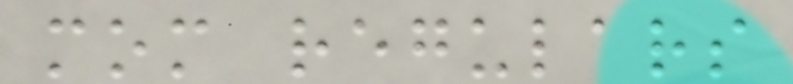mom regulars
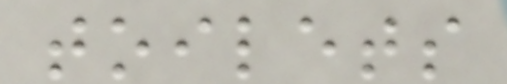toilets
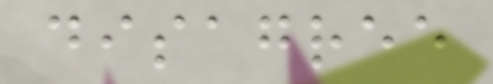disagree
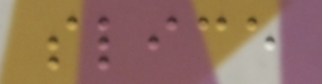slice
